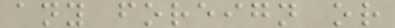any foreign or
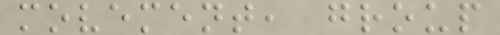movement, group
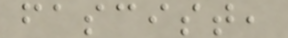fascist,
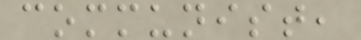communist,
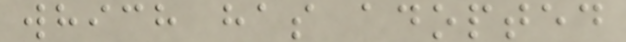which has adopted
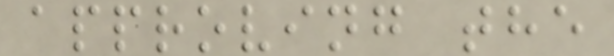approving the
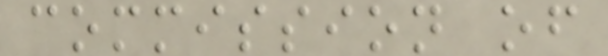commission of
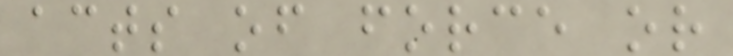acts of force or
